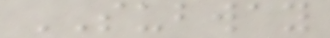SUBWAY
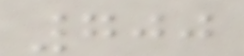700
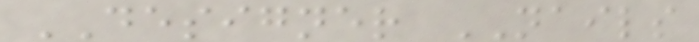DESIGNER NAILS
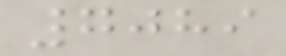7089
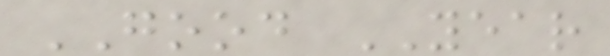GOOD YEAR
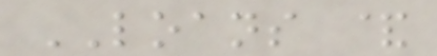LOANS &
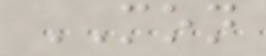MON
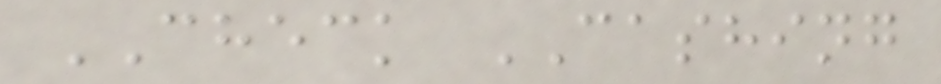CHECK CASHING
